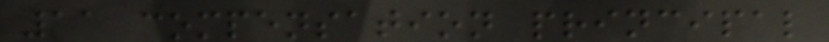11 compensation principal
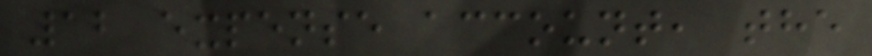12 expense account, the
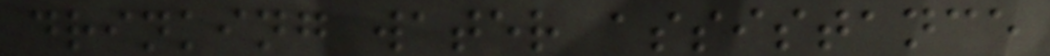drinking water assistance
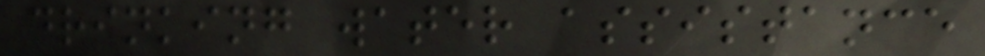drinking water assistance
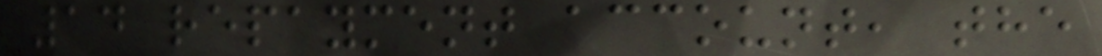14 repayment account, the
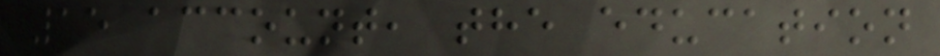15 account, the education
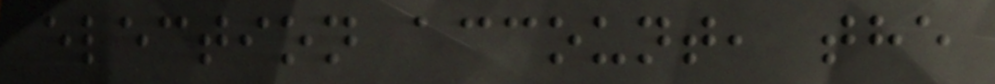election account, the
